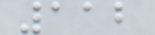112
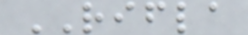RIFLA
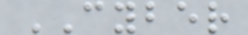CYBER
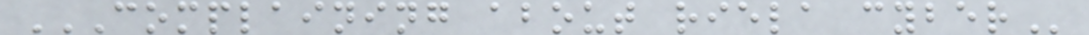COMPLAINING ABOUT RIELA CYBER
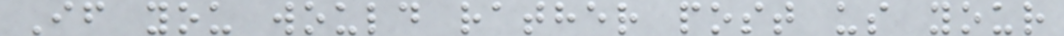If you would rather post us your
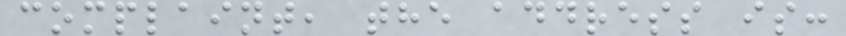complaint, the address is:
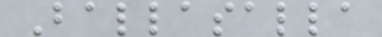Ballasalla
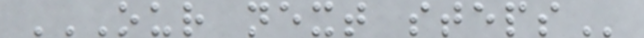OUR NEXT STEPS
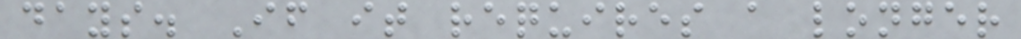days. If it requires a longer
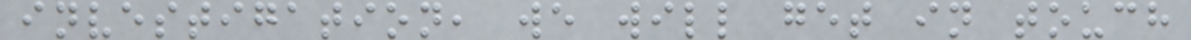investigation, we will get in touch
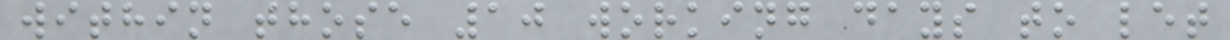within those 10 working days to let
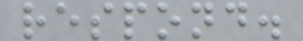respond.
